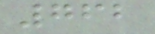762
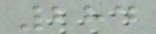284
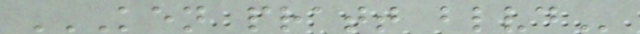KEN PRATT BLVD
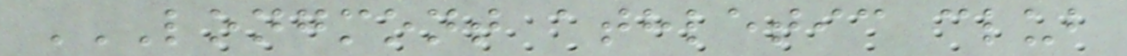LONGMONT ATHLETIC CLUB
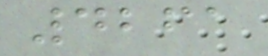4261
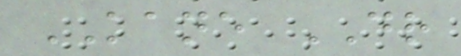KANE DR
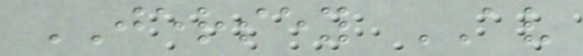JERSEY AV
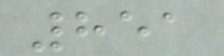851
